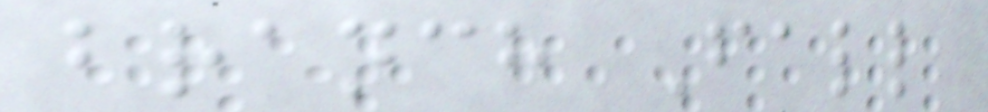branch Fall
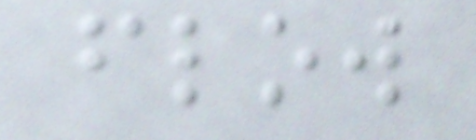flow
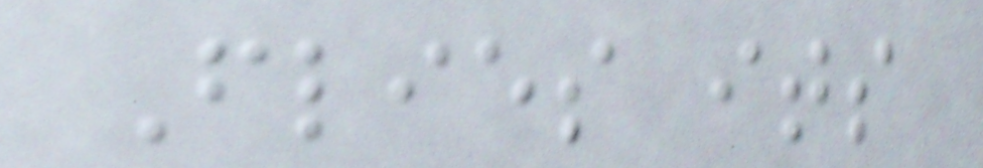Flies its
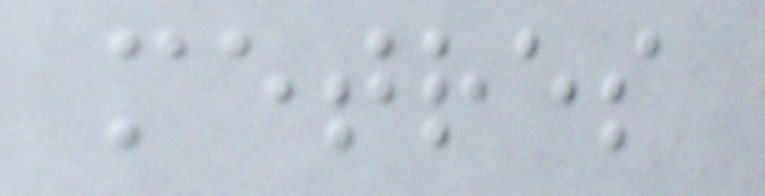metres
